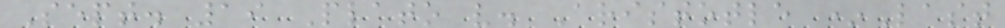Sept. 19 Plato v. Aristotle *Last
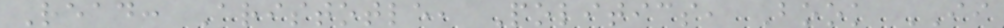Read: Aristotle, Politics, Book II
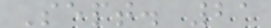Sept. 21
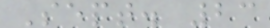Sept. 23
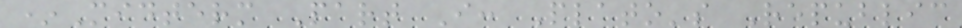*Midterm Part I: Plato's Republic
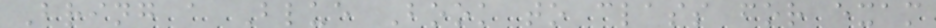Bring a Blue Book to class for exam
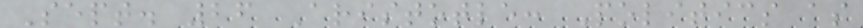Sept. 26 Aristotle: Politics as
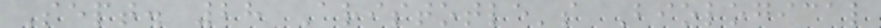Sept. 28 Aristotle's Biological
